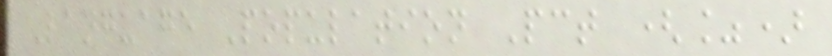Language Population Pct (%)
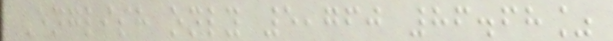English only 5,760 86.68%
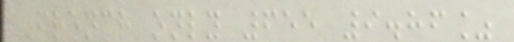French only 655 9.86%
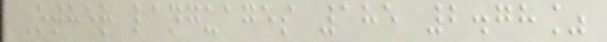Other languages 185 2.78%
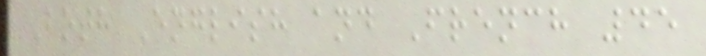Both English and French 45
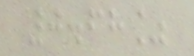0.68%
